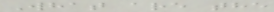What are the
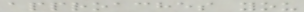approaches you
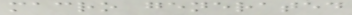macro generated
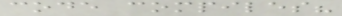code compiles?
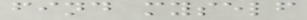find myself
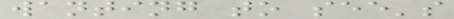wanting to see's
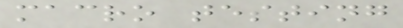macro testing
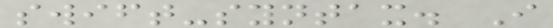swift-syntax. I
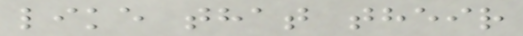like that their
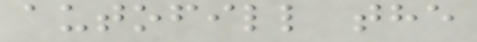autofill the
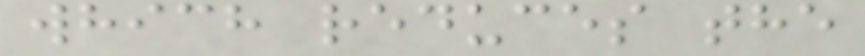which reduces the
